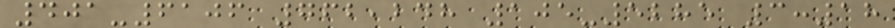401-6106 762,248 105-5285 3:18
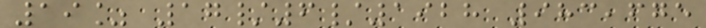19% 17/6/1928 983,675
